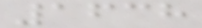1638
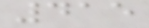415
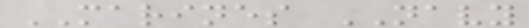MARINES NAVY
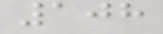108
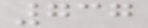737
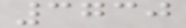3730
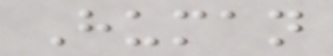Human
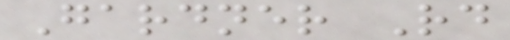Gardner Rd
